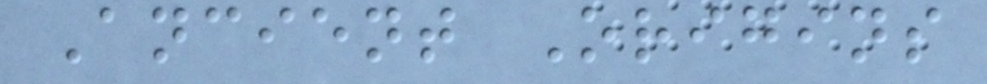Ancient Origins
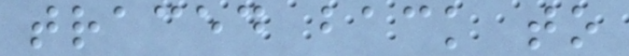traced back to
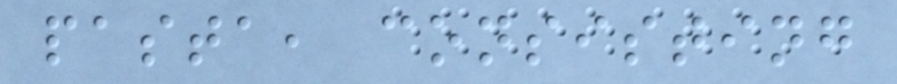pasta, consisting
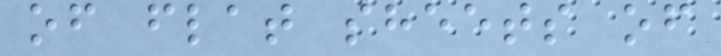of flat sheets of
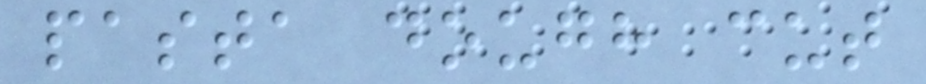pasta dough cut
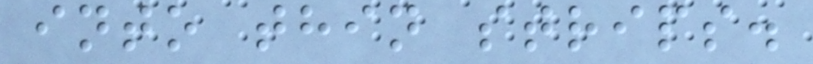into thin strips.
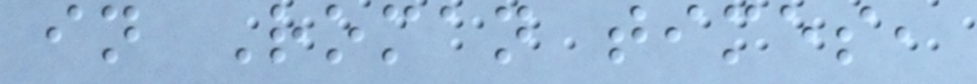in Roman times,
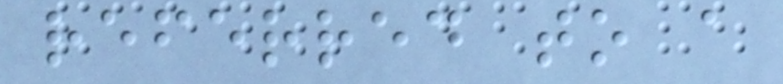referred to a
